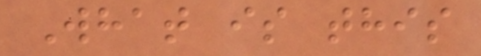What is this
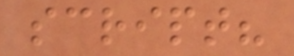script?
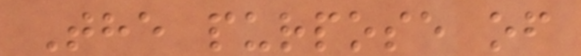The purpose of
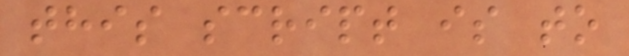this script is to
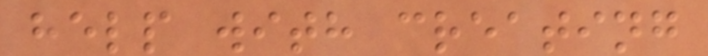help with creating
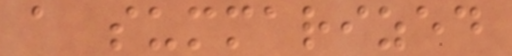a summarized
